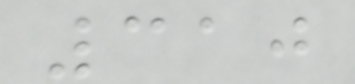310
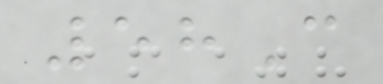58C
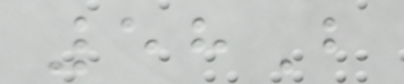58B
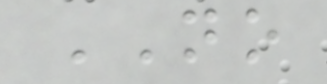NO
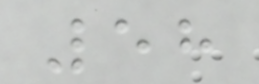58
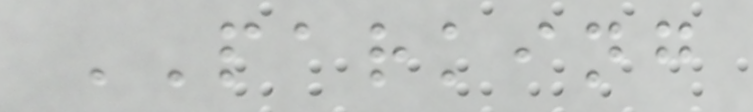PARKING
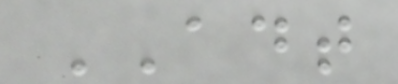ADT
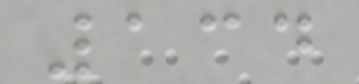134
